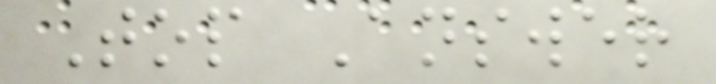Top Answer
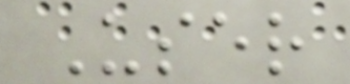User
